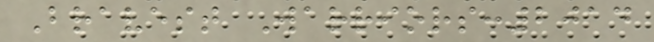Bravest Warriors:2014
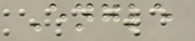Engle
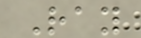Ray
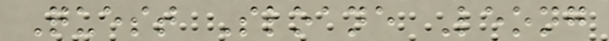Quest Sloane Leong
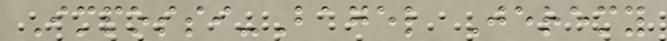Impossi-Bagel Jeremy
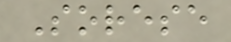Sorese
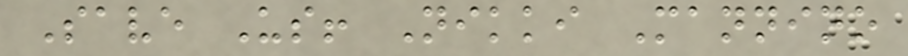Save Us! Nikki Mannino
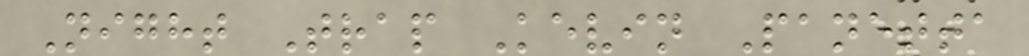Night Trap Kevin Panetta
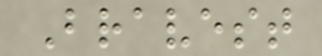Bravest
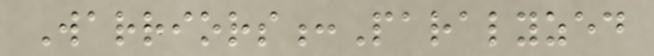Warriors:Paralyzed
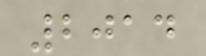2014
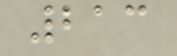213
